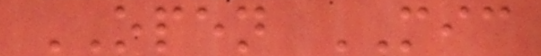OPEN MIC
